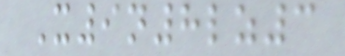X9n8lz3
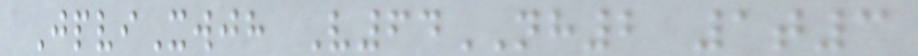JpviXwjh V64NH2 1t3
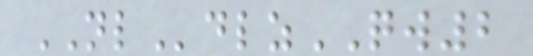NLdlzQW2
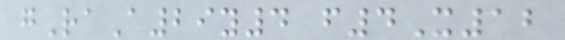gRaA29y4 f4X12
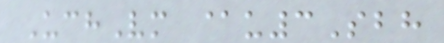UchVm @u3Sbh
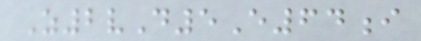Z2vD5E64i
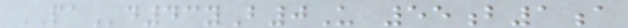PAd43yB0U 55b1a
